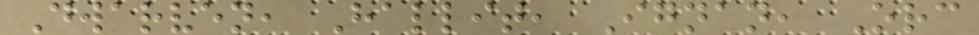Dwarven, Hallit, Ignan, Orc
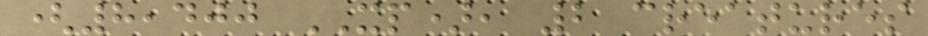(8,400 XP), 2 creatures
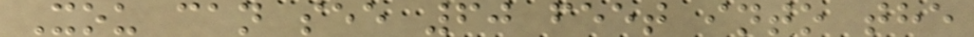Xou can see 60 feet into the
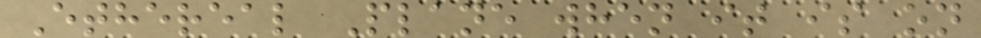Ethereal Plane when it is on
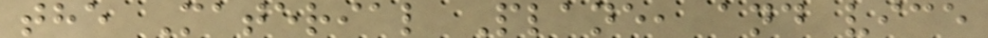the Material Plane, and vice
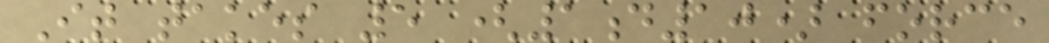It takes 5 (1d10) force
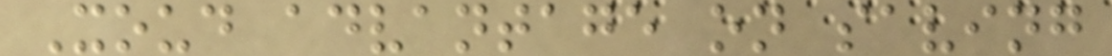Xoud advantage on saving
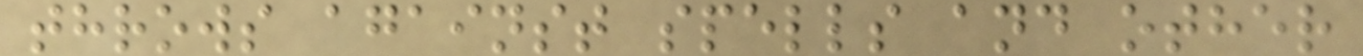throws against spells and other
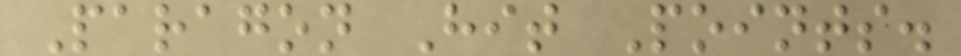Paragon Hit Points.
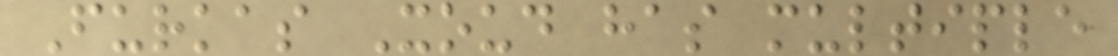Furkas Xoud has multiple
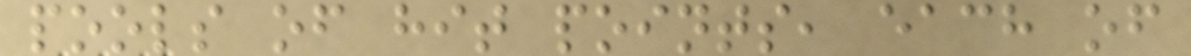pools of hit points, each of
